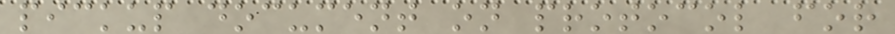pickup document on protocol for
